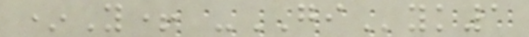*Y+ -GIyk1
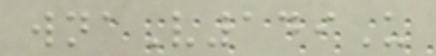wnaV149U
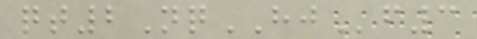qt2NqHJf3
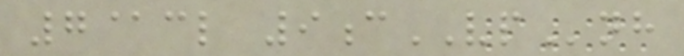7@cl 9cVPnh
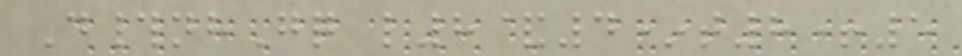D#nhGq l8&4*t8+5
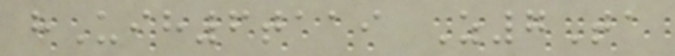hUih6taai Z7Ta
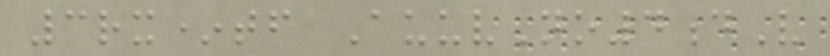3rx*tf AuuvNo4dV
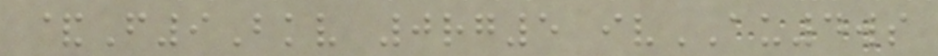&F9Bkv 0rg5 ivAU4ws
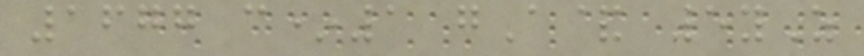1677 c*1 gA& 5yZ
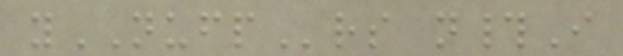yNUFPrs n#I
